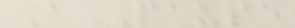A Pause
